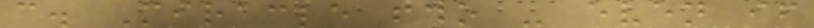c. Miracle two - even if
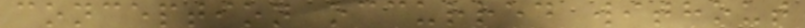conception occurred without
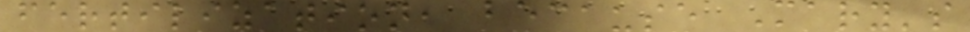fertilization, because Mary's
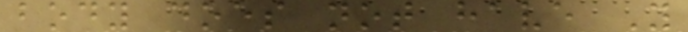body does not have Y
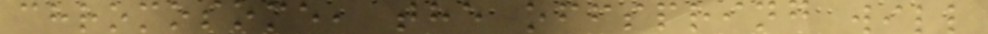chromosome, the offspring will
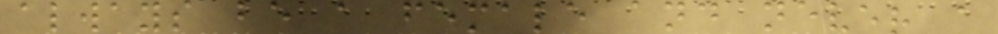always be a female and never a
